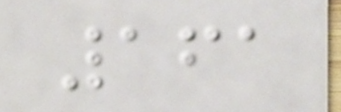161
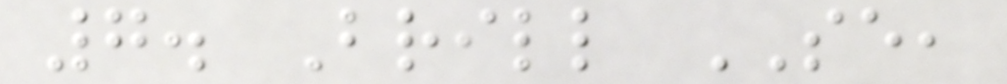7. Brill SE,
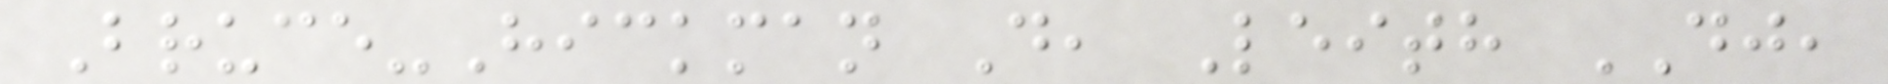Bruce-Hickman D, Leith DJ,
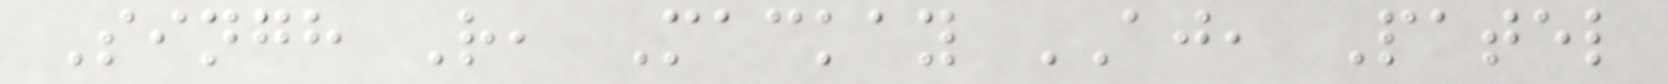Singh R, Mackay AJ, Patel
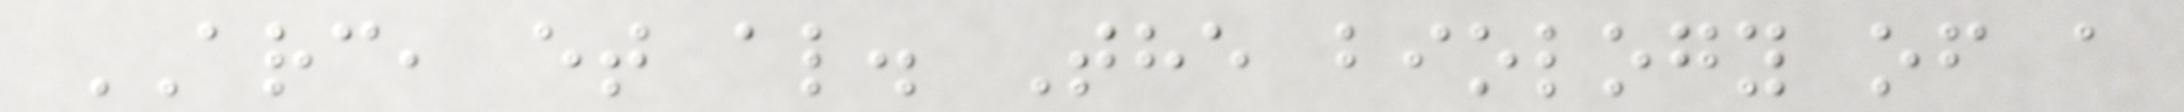ARC, et al. The biology of a
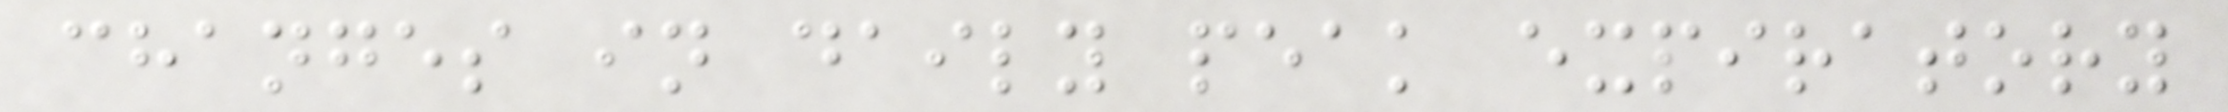changes in daily peak expiratory
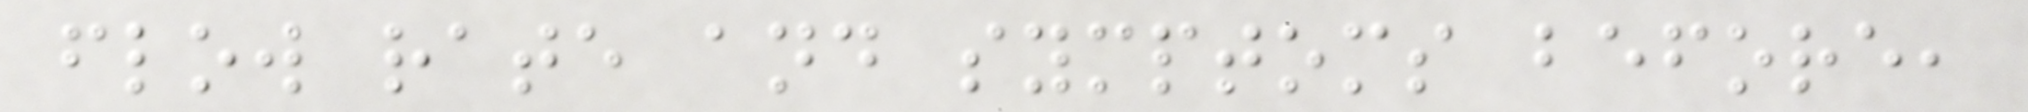flow rate and symptoms before,
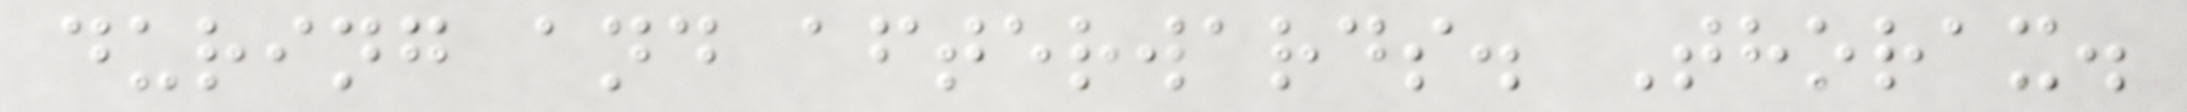during and afterwards. Thorax.
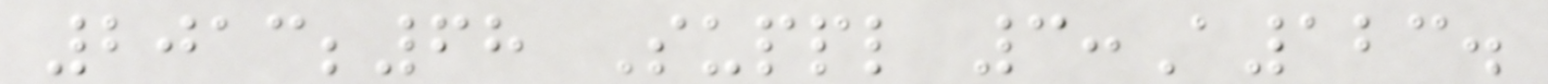2013;68 Suppl 3:A123.
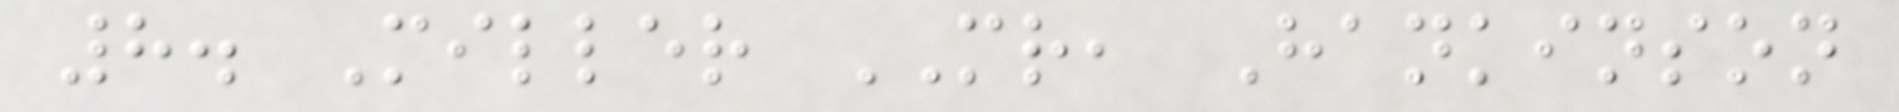8. Miller MR, Hankinson
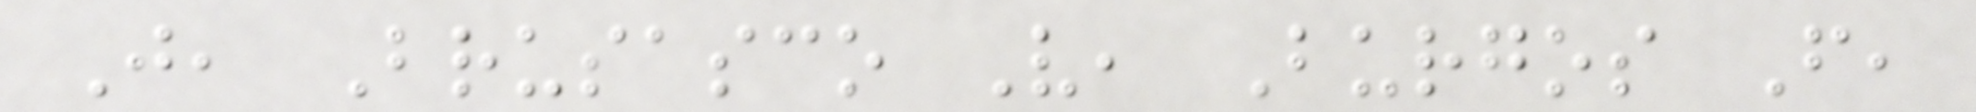J, Brusasco V, Burgos F,
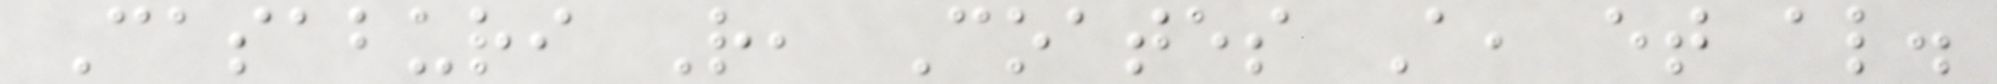Casaburi R, Coates A, et al.
